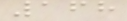168
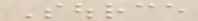Source
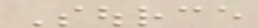Source
